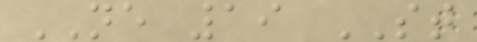NE 19 ST
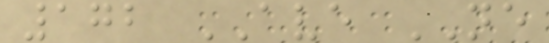172 AVE NE
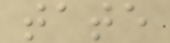tate
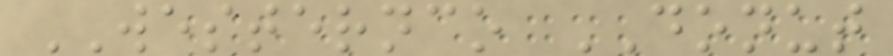WESTERNCO DONUT
